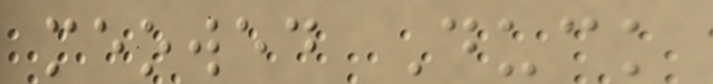meowed Duck
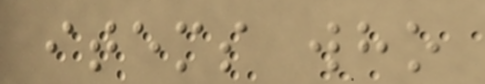items who
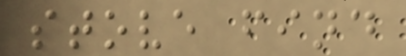stove find
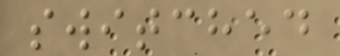switched
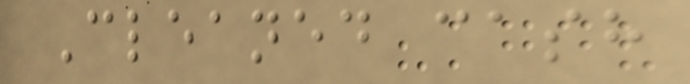Cleaned cash
